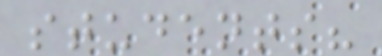students?
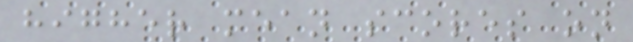higher mean scores on
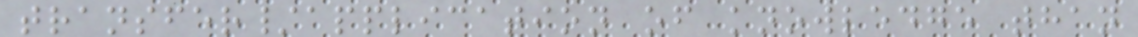transfer/application of knowledge than
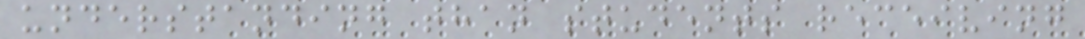understanding than students receiving
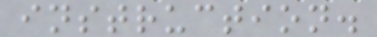instruction.
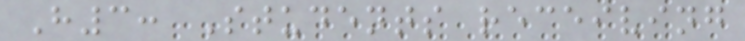H3: Students receiving
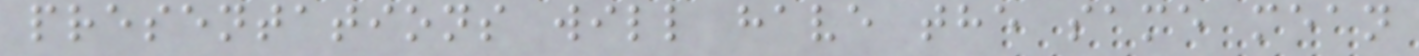presentations will have the same mean
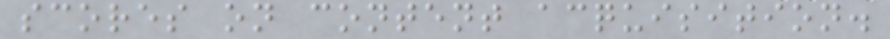scores on content acquisition.
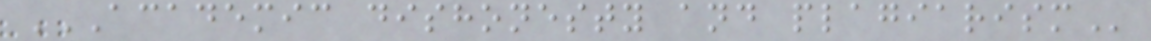ACADEMIC DISHONESTY AND PLAGIARISM
